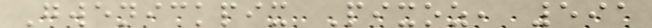Gwenickpix Pixoz, 591
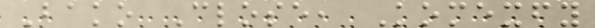Bako Close, Komexfy
